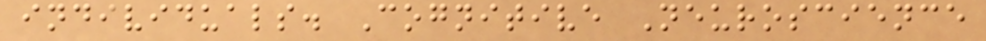individuals. Cognitive Neuroscience
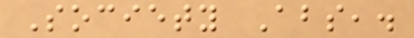Society Abs,.
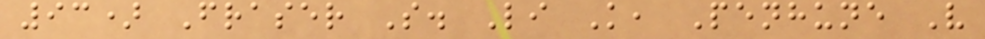93) Fraser S. Li K, Penhune V
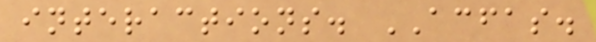interactions. ACFAS.
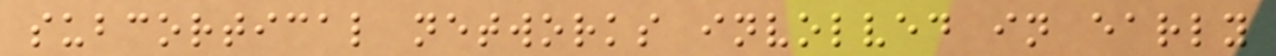subcortical networks involved in early
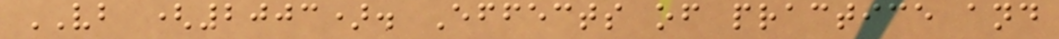VB (2003). Effects of practice and
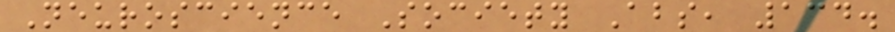Neuroscience Society Abs, 134.
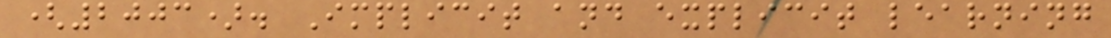(2003). Implicit and explicit learning
